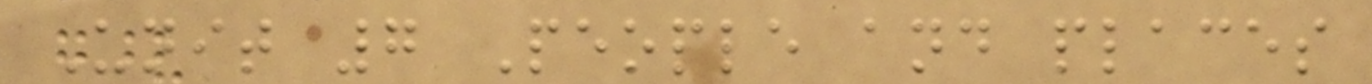Unit 7 People and places
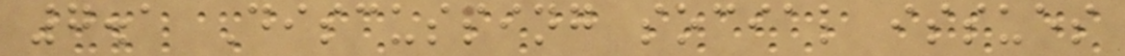7.1 Discussing social issues
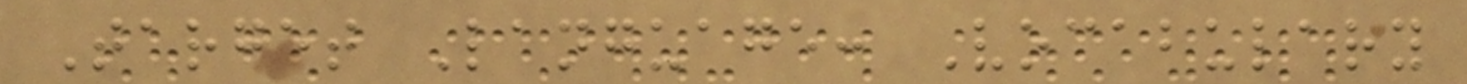Target Language: Vocabulary
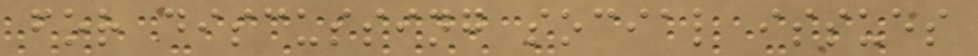for discussing social issues
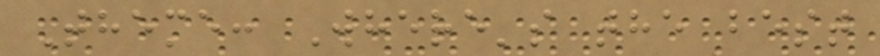Theme: Where's the best
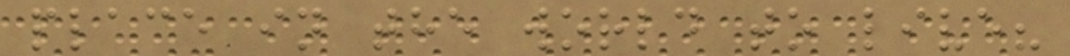place in the world to live?
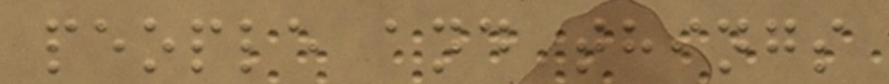people and things
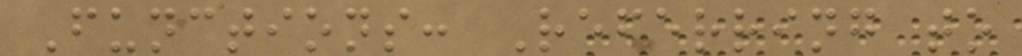Functions: Referring to
